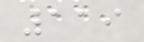119
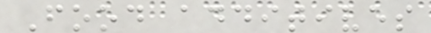Food additives
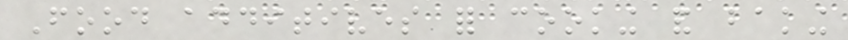Food additives for cooking and baking
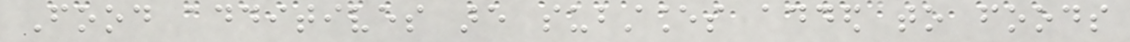Food additives are substances added to foods
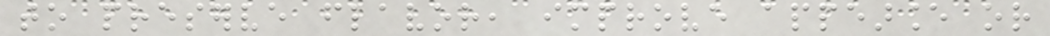to preserve flavor, improve appearance or
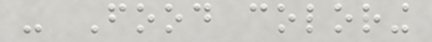- Food coloring
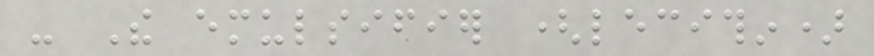- The emulsifier (lecithin)
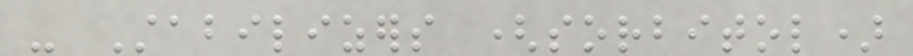- Stabilizers (sorbitol)
